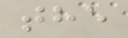the
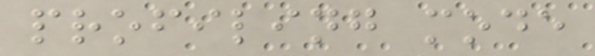profiling mode
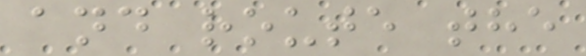and route the
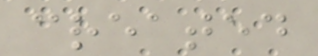created
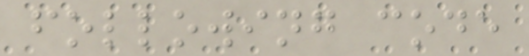following code
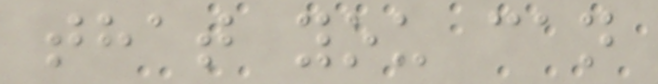that you can
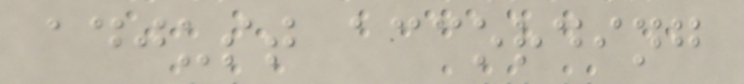adjust according
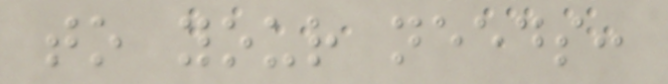to your needs:
